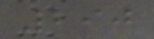290
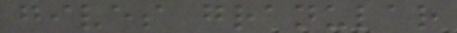gives granular
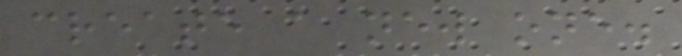create a new one.
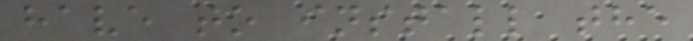have to install the
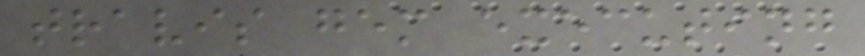travis gem executing
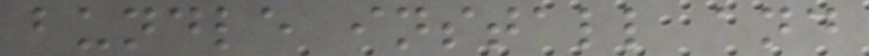bundle install and
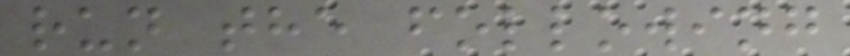run the following
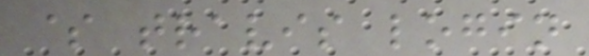$ travis login
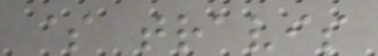$ travis
